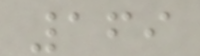169
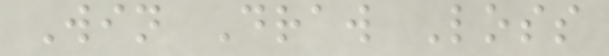Win Draw Loss
